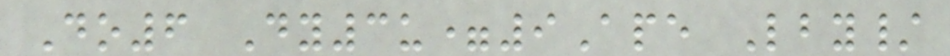Do6 Dy3u=9Ape Lby/
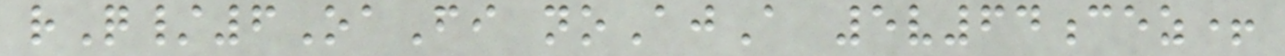rQ/6OaFi noAjA 5v64cez+
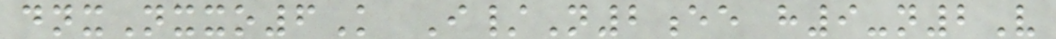dnxNxxo6K I/N2ee h9-n2V
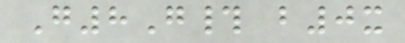G8G# b0x
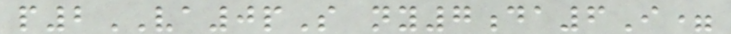p2VA0pS ny7da6I=
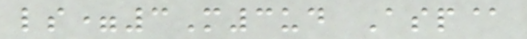ls=3M3ud Asp@
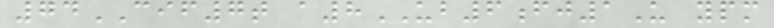74CIF7t a8UB6fj1U ypm
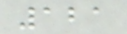121
